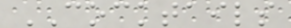COCKTAILS
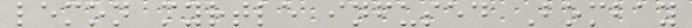lemon myrtle infused Bombay
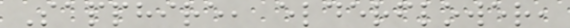Sapphire, elderflower,
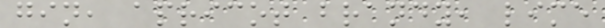gin, apricot brandy, lime
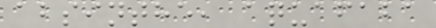absinthe, aquafaba
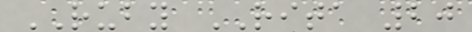RUBY RITA 20
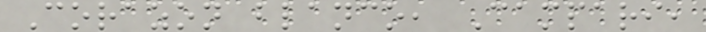Corazon blanco, Campari,
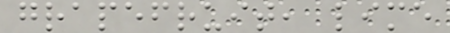grapefruit, lime
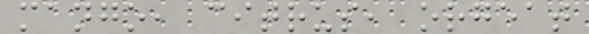mango, citrus, orgeat
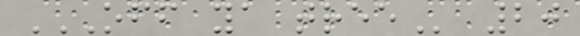OFF YA TREE 20
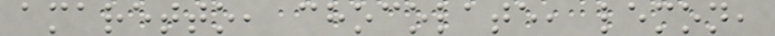amaretto, chocolate, lemon,
